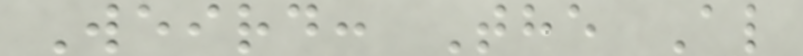Weird: The Al
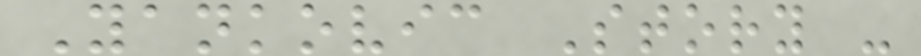Yankovic Story -
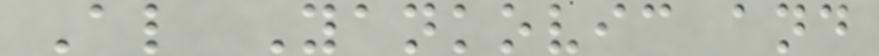Al Yankovic and
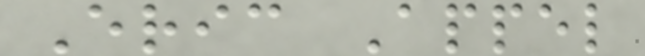Eric Appel
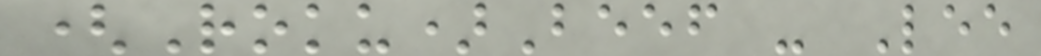(Roku)Beef - Lee
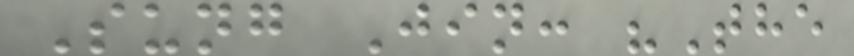Sung Jin: "The
